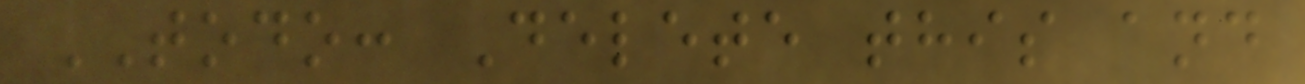TODO: Delete this and
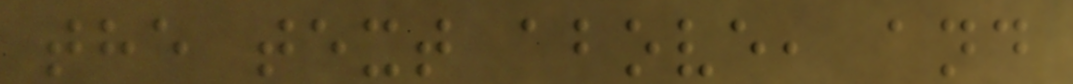the text above, and
